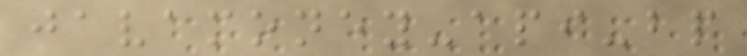javamoney-api-bp
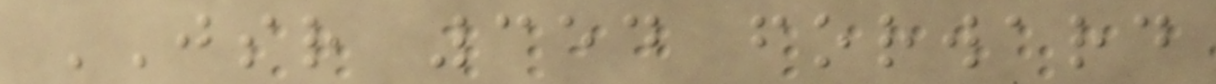JSR 354 forward
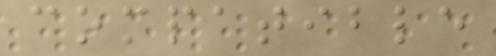compatible
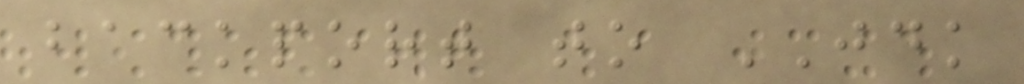backport to JDK
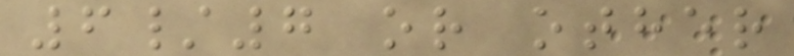6/7 or other
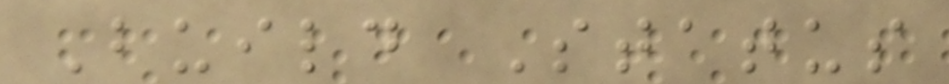Build Status
